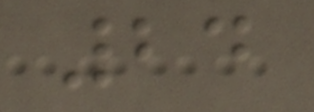24
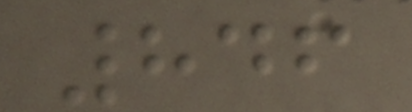846
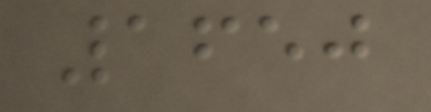1650
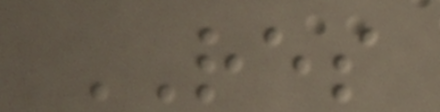RES
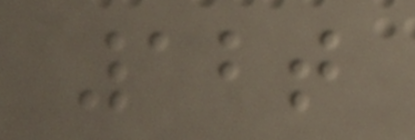12t
